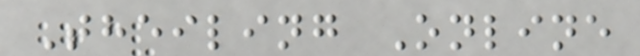Theiling Online
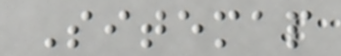Sitemap
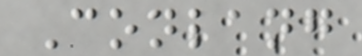Conlang
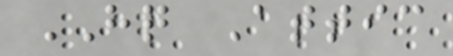HQ Attic
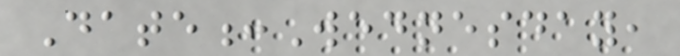Date:Wednesday,
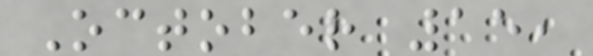October 15,
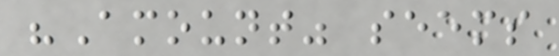"Amount" seems
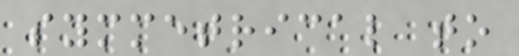symmetrical to
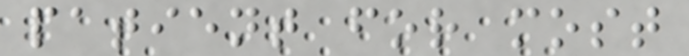patient for most
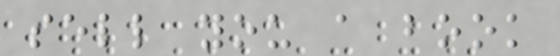sell you a book
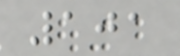101
